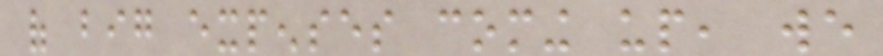of big expenses coming up, we
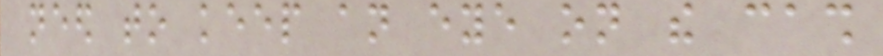need to keep an eye on the cash
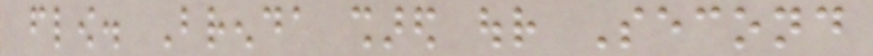flow. Brenda shared our Second
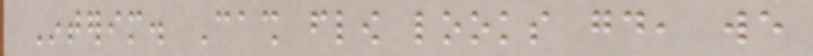Interim. Cash flow looks good, we
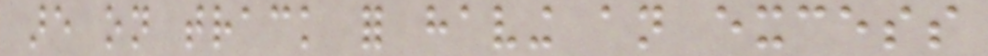are on track for having an excess
